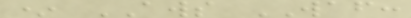* AWS WAF:
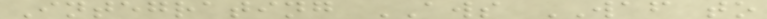Integrating AWS WAF to
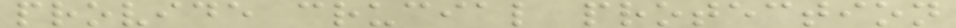provide crucial protection
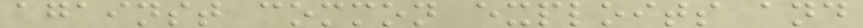against common exploits and
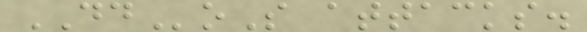DDoS attacks.
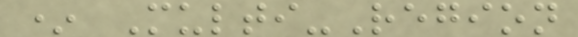* Multi-Region
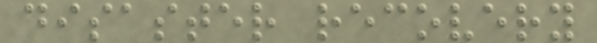disaster recovery
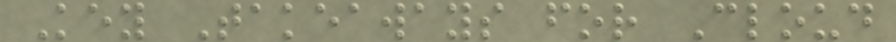Key Takeaways for Cloud
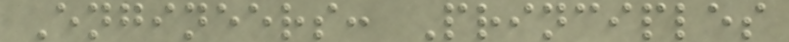Engineers: Principles
